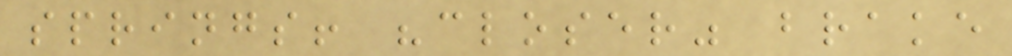springs! "closer" brake
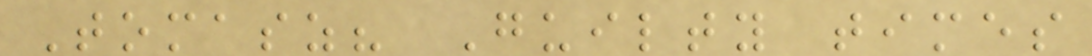Tomasz? Guilty times
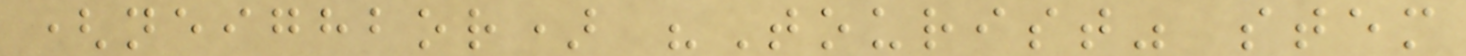(neighbor) "Tourist" stem
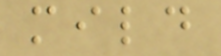mild
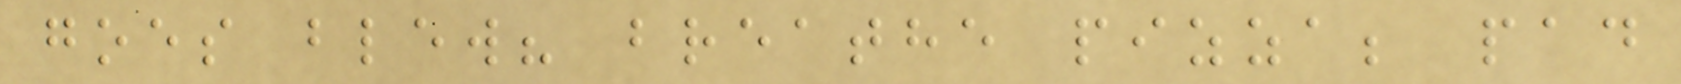goes blew? breathe pizza; pad
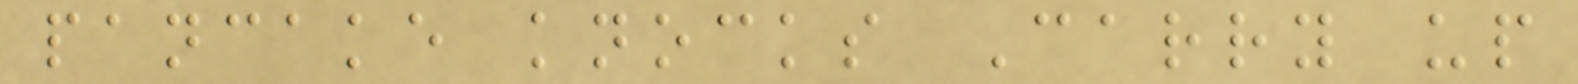pancake knocks Carry up
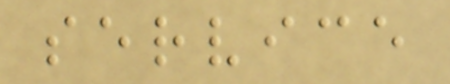service
